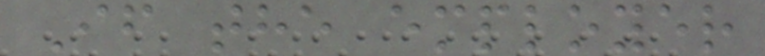If the employer
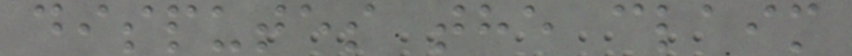disputes the claim
